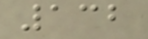132
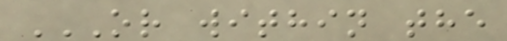OR WITHIN THE
